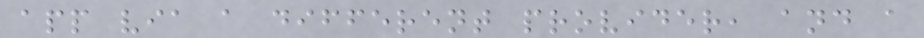app via a different provider, and a
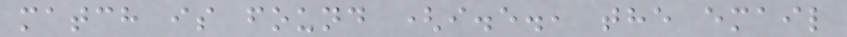match is found (i.e., the email
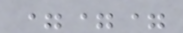===
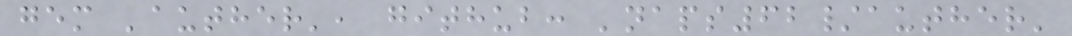gem 'auther', github: 'naps62/auther'
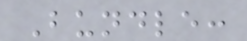Bundle:
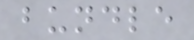bundle
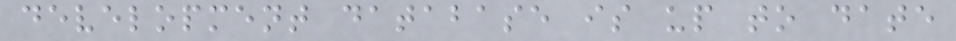development database is up to date
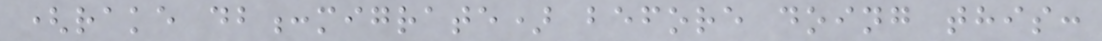(rake db:migrate) before doing this:
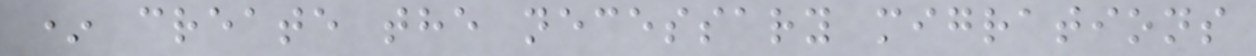* create the necessary migrations
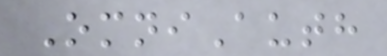OmniAuth
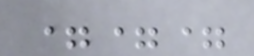===
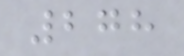278
